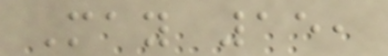May 15,
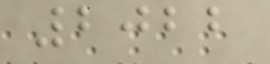2022
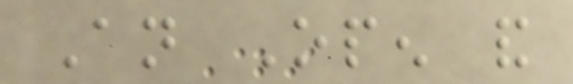An Open and
